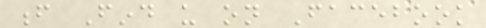f Find us on Facebook
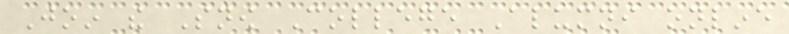Join the Snow College Alumni online
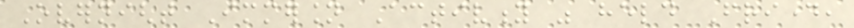Overnight Immersion Activity was held Friday,
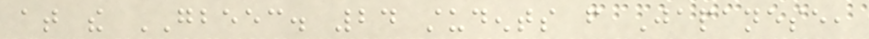at the GBEEC. 24 students from Japanese,
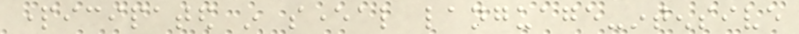participated in several language-intensive
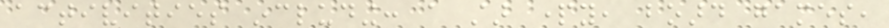activities including: a star party, board games,
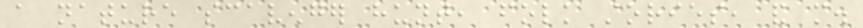a nature scavenger hunt, folk stories, and more.
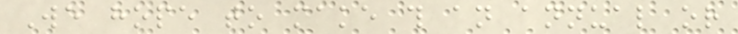We hope to make this an annual or
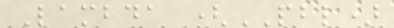Lambda (PBL)
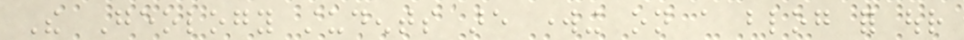The Geology students are working on a blog for our
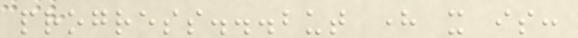progress...but here it is:
